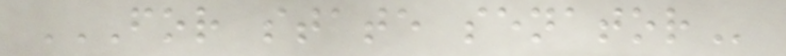FOR STATE SENATOR
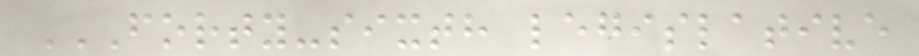FORTY-SIXTH LEGISLATIVE
